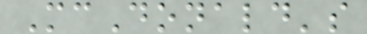McDonald's
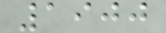1900
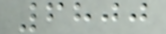6800
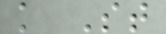k St
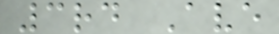3rd Ave
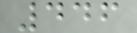446
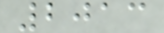2013
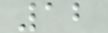12
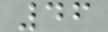46
